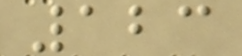123
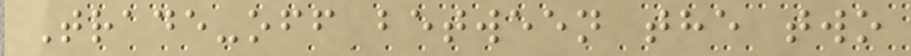Trade-off between the two
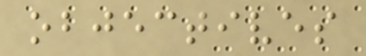objectives
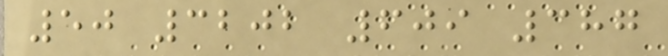50 3202 609 387
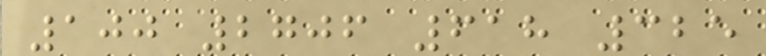100 2706 618 325
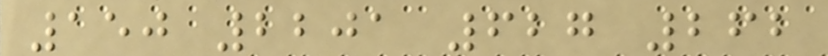150 2201 627 262
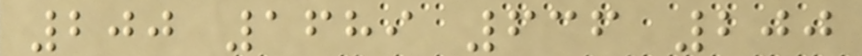200 1689 636 200
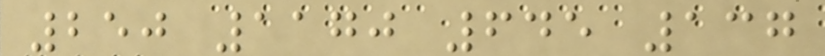250 1170 645 137
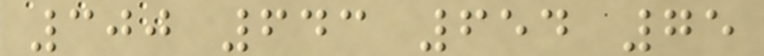300 643 654 75
